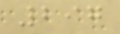297
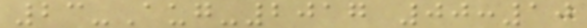23-Aug-2017 00:10
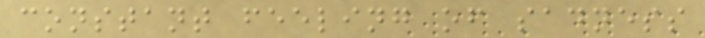constant feeling of sadness
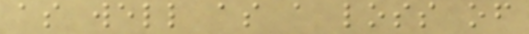as well as a loss of
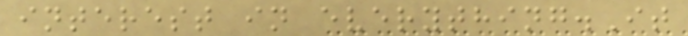interest in everything.It
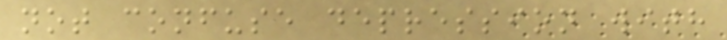not confuse depression with
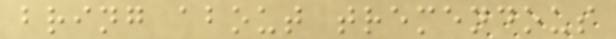bring about tremendous
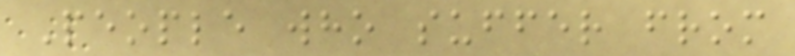People who suffer from
